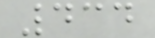434
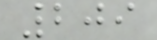209
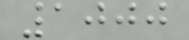1000
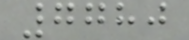7780
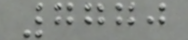7770
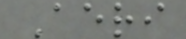Aeri
